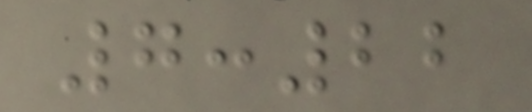7:22
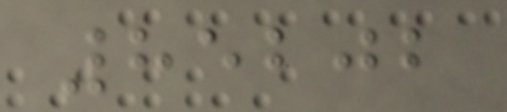85202
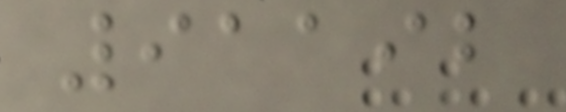91192
